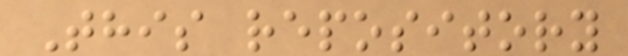This repository
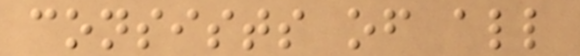consists of all
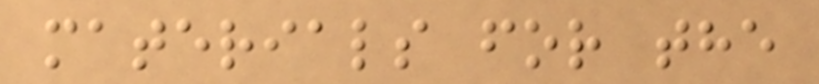materials for the
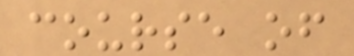course of
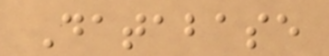Database
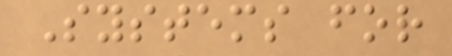Systems for
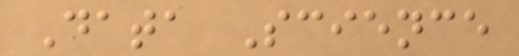Data Science
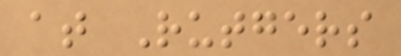at Rutgers
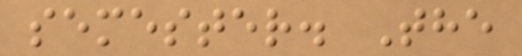semester. The
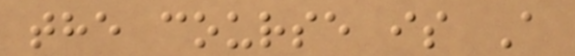the course is A
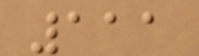111
